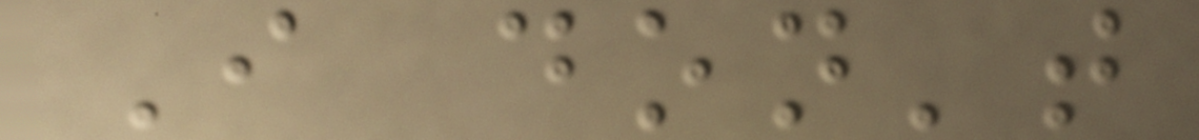I don't
